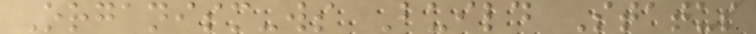Organism-ws Build Status
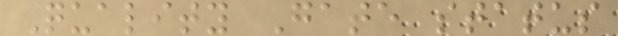Quality Gate status
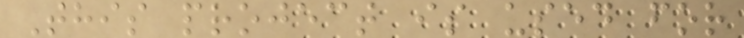This project is used for
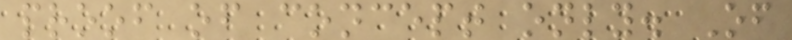proof of concept only. Of
